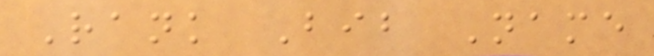Rank Bib Name
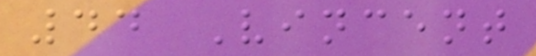44 Vincent
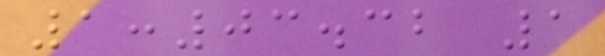1:03.32 1
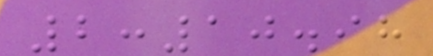2:10.98
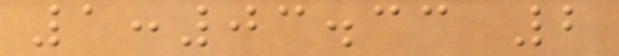1:03.33 2
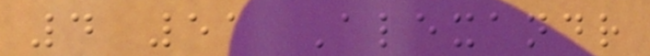4 51 Alexandr
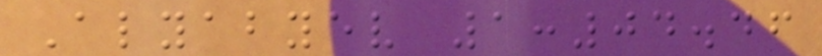Alyabyev 1:04.46
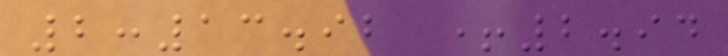2:13.92 +2.94
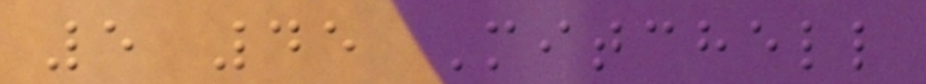5 45 Mitchell
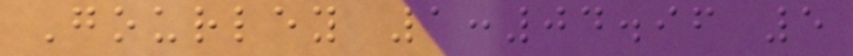Gourley 1:04.96 5
